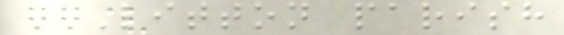LITTON PARISH
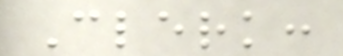Clerk:
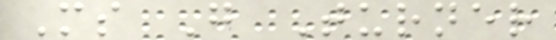Ms G Turner
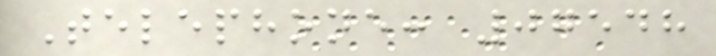Telephone: 07548
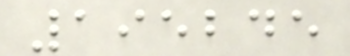195245
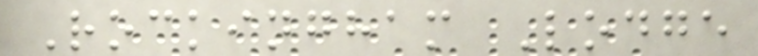Rockingham Lodge
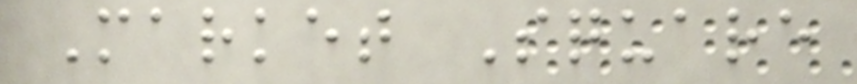Market Square
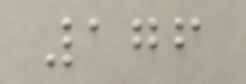176
